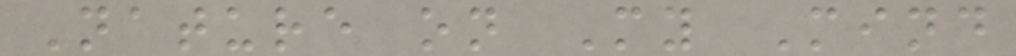Nature on My Mind
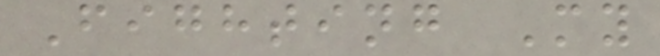Fighting My
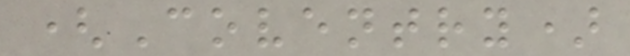(Coventry)
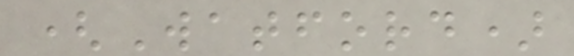(Watford)
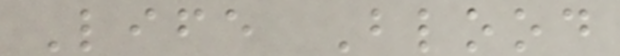Life Blood
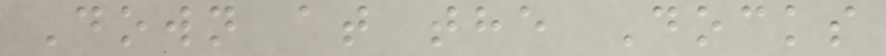Down at the Docks
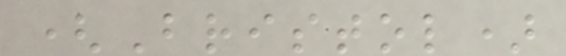(Bristol)
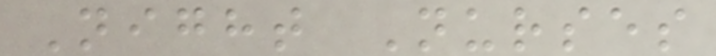Night Nurses
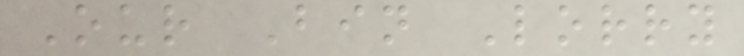Our Bin Lorry
